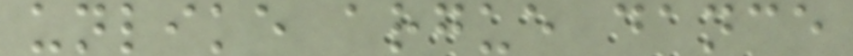unlike argue dance
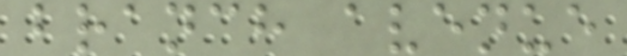branch avenue
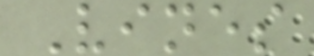Vines
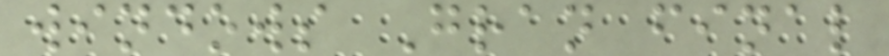windows Gran final
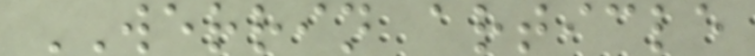WERRIN article
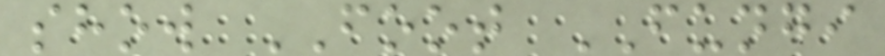show FOOT FUNGI
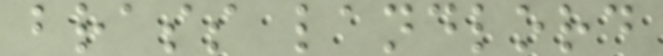brass landlord
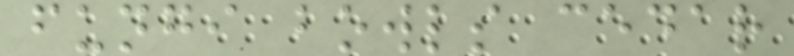fungi bowls cedar
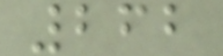262
